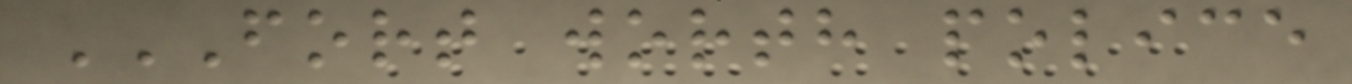FORT WORTH POLICE
